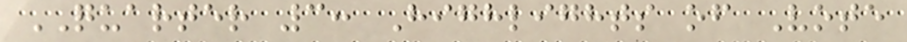QUARTER 3: Highlights of Vote
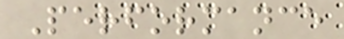Performance
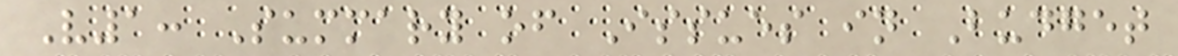V1: Summary of Issues in Budget
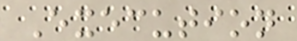Execution
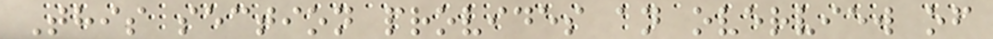This section provides an overview of
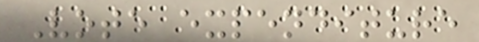Vote expenditure
